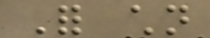For children
